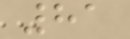81
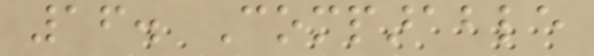16. Comparable
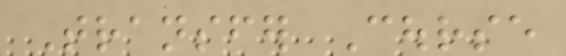Transfer Course
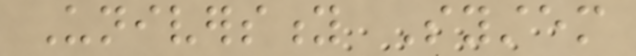University System
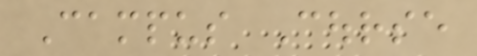Campus Course
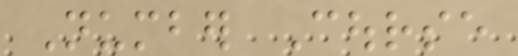Number Course
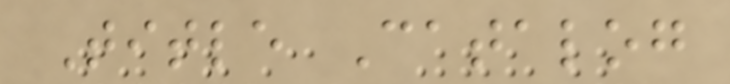Title Catalog
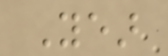Year
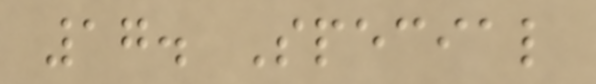17. Special
